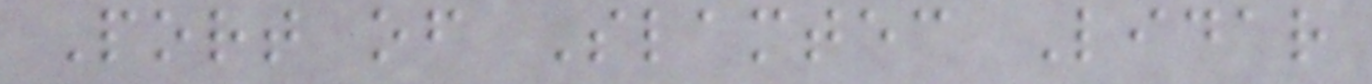Port of Slamtec Lidar
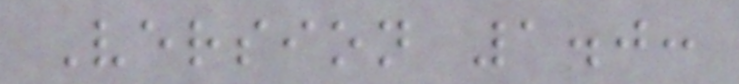Version 1.0:
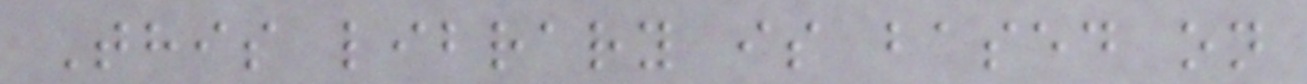This library is based on
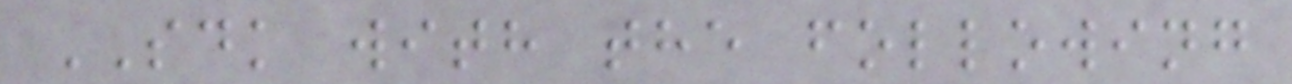SDK with the following
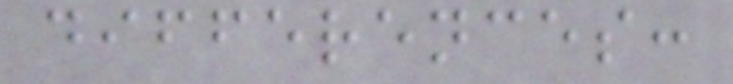differences:
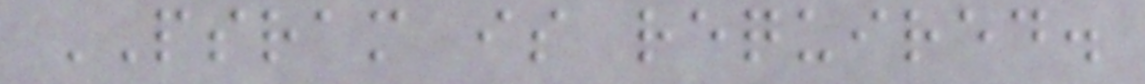PSRAM is required.
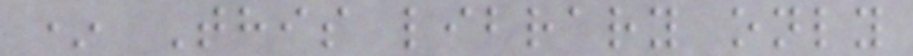* This library only
